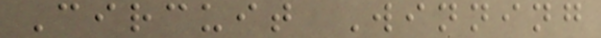Circuit Winning
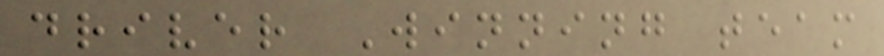driver Winning team
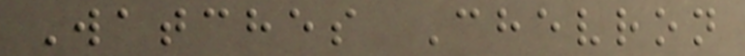Watches Chevron
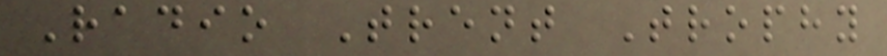Radio Trent Trophy
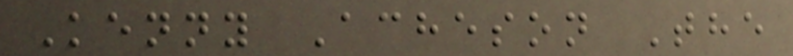Kenny Acheson The
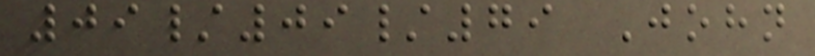09/09/79 John
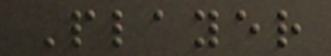Player
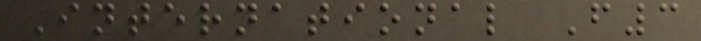International F3
